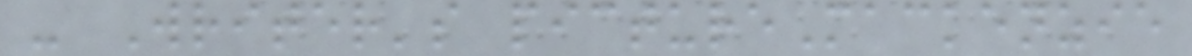- Writer's pictureMackenzie
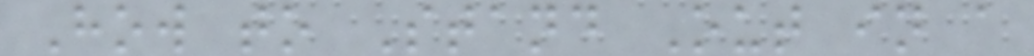How to Stand Out in a
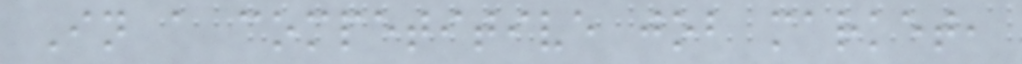In a competitive job market,
